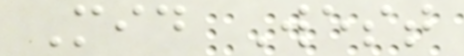Mid West
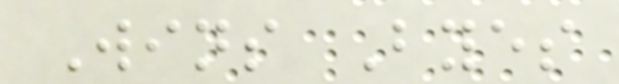Wins Byes
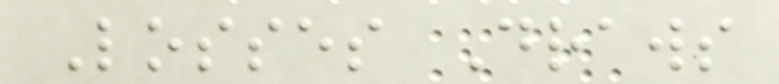Losses Draws
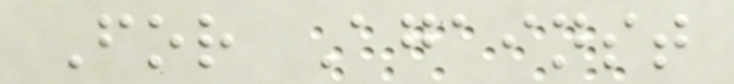For Against
